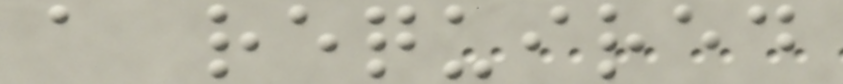a required
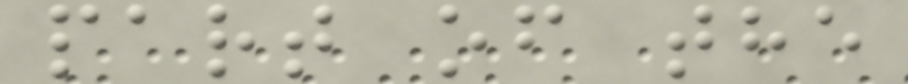part of the
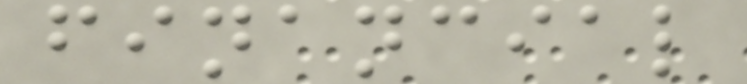financial
